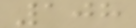108
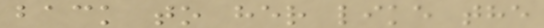back to her like the
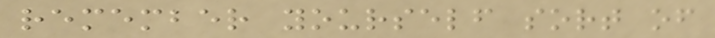remember yourself sort of
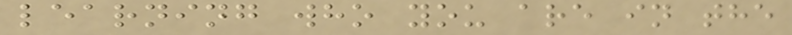learning who you are in the
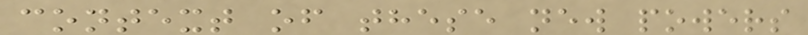context of these new powers
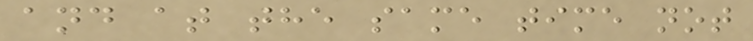and at the same time not
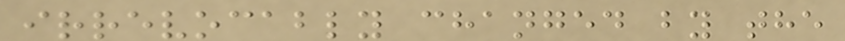irrevocably changed by the
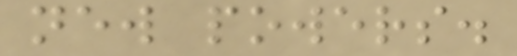new powers.
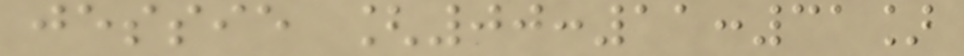jessie [00:11:31]
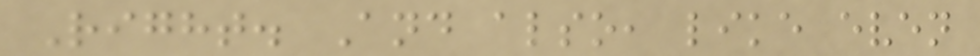Right. And also, like even
